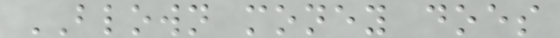BLOWN money does
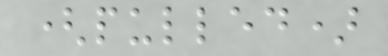(pulled)
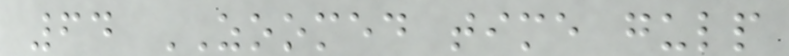64 ZOOMED time gulp
